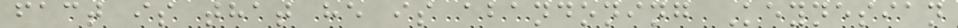fact is that he is abandoning Keynesian
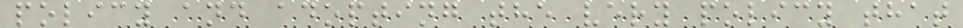policy and adopting the very policy that
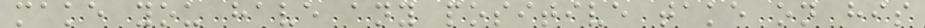make you have any positive take on his
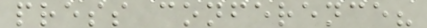press conference?
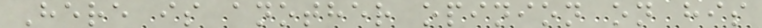Here is another opinion on his
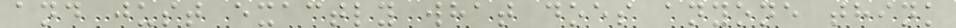and just exactly what does anyone think
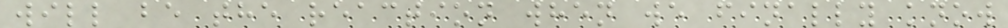will be the reaction when we finally know
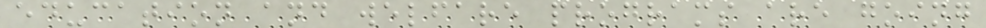education and welfare programs are going
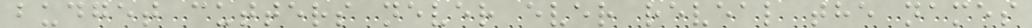budget cutters never ever reveal the names
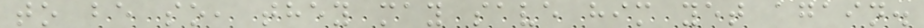to be so, they may save him yet again.
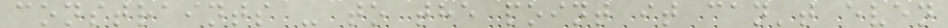constraints - to the point it can't even
